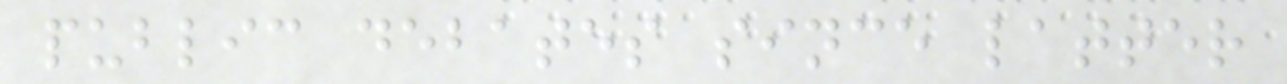public debates since latter
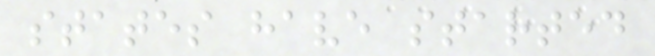states have started
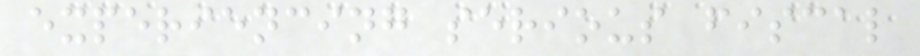experiencing serious fiscal
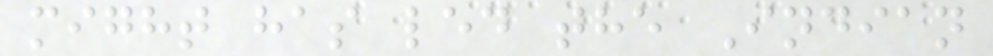might has led the Indian
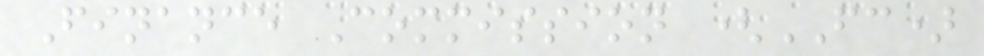Finance Commission (FC)
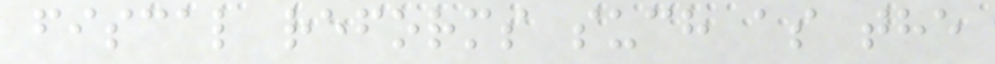fiscal reforms such as the
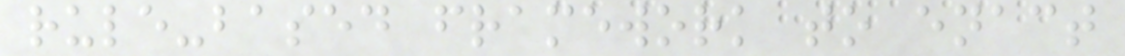rule-based framework to enact
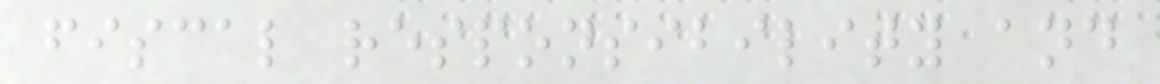fiscal responsibility and
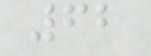62
